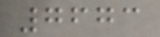7673
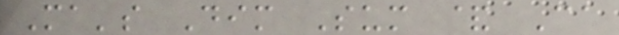Ma's Dim Sum & Ca
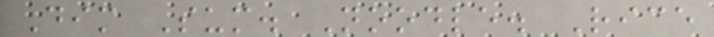Dim Sum. Noodle. Rice
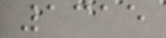1315
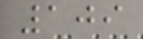109
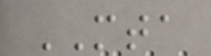MTA
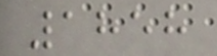1858
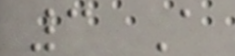3 A
